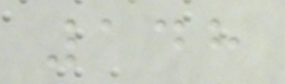148
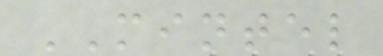MINTEL
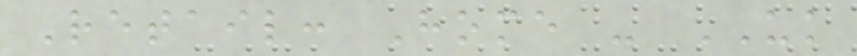Retail: Home - UK
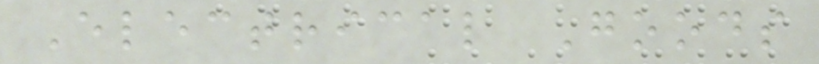Electrical Goods
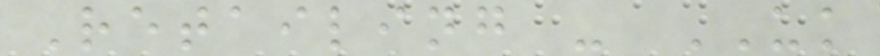Retailing - UK
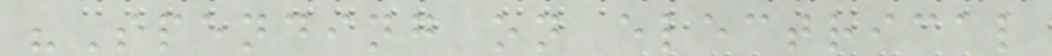"Spending on electrical
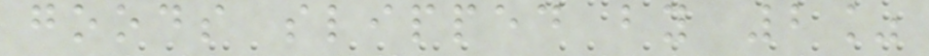goods slipped by 2%
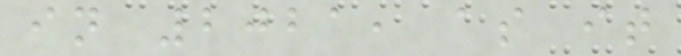in 2021, as it
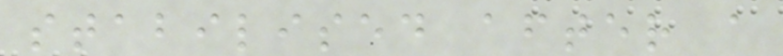stabilised after a
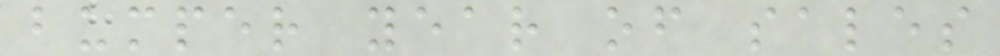bumper year of sales
